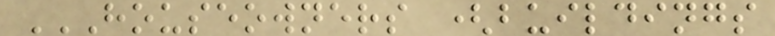HOUSEOWNERS (BUILDINGS
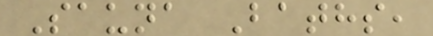Sauna Baths,
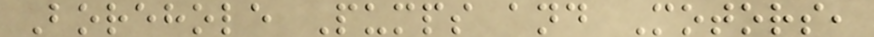Borehole Pumps and Motors,
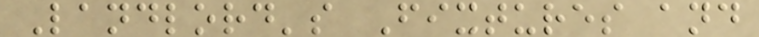Landlord's Fixtures and
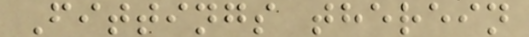Fittings therein
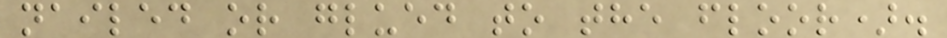nailed or glued to the floor).
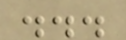...
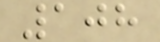108
